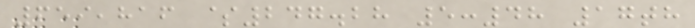659,816 $247.28 5:48 17th
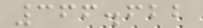366.622
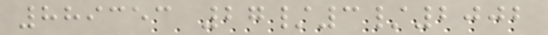889353 27/3/2002
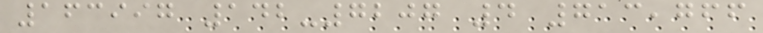163997 142-7207 4 713,766
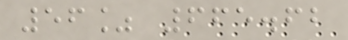56% 665.62
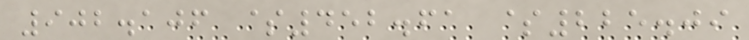902.106 $452.61 $225.09
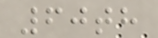60th
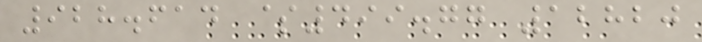928.614 $499.77 12820
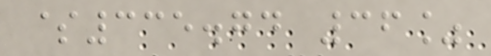$335.74 36%
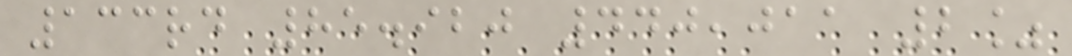133rd 85.920 440,011 2%
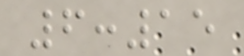6:15
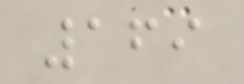169
